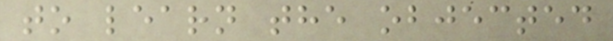to learn the objected
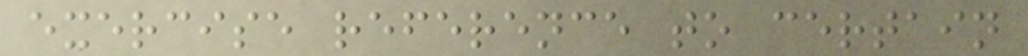exercise reference to certain
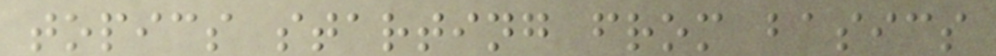topics starting from basics
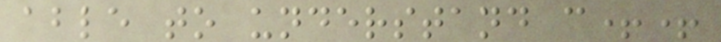able to understand c++
